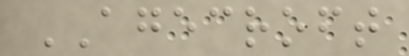AGECROFT
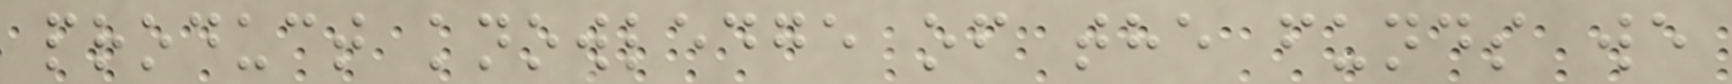product knowledge of the funds we
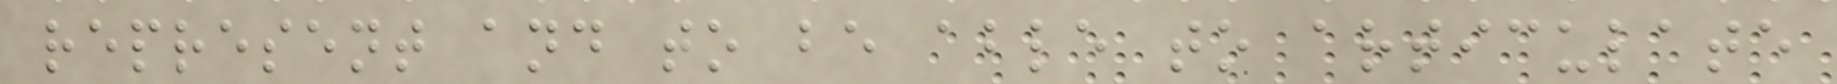represent and to be able to articulate
